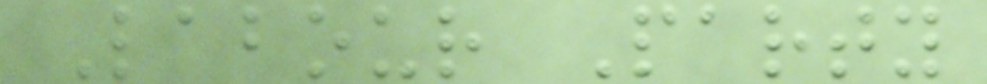Labour Party
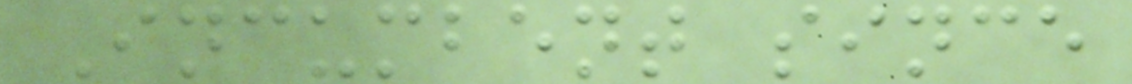Incumbent since
